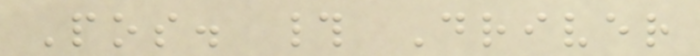Pos. # Driver
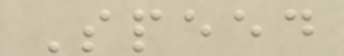Speed
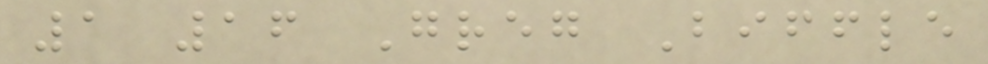1 16 Greg Biffle
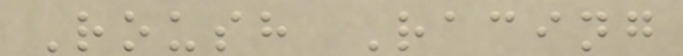Roush Racing
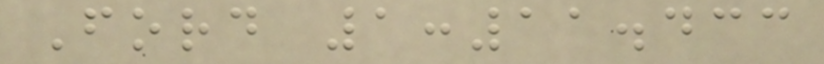Ford 1:11.433
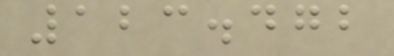123.472
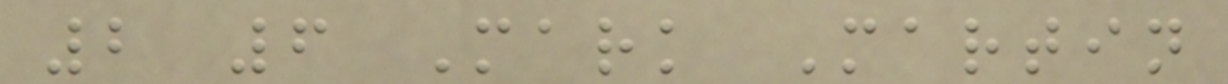2 6 Mark Martin
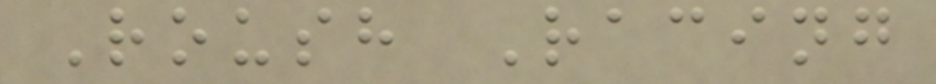Roush Racing
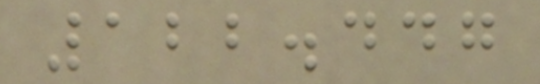122.447
